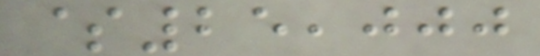$25,000
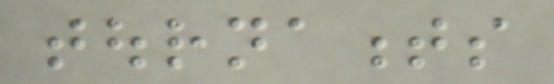tournaments
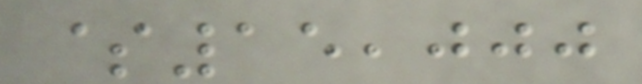$15,000
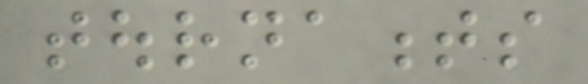tournaments
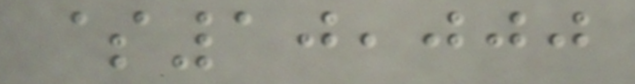$10,000
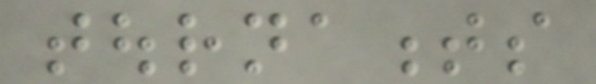tournaments
